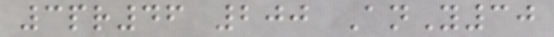3pr46 200 AnY30
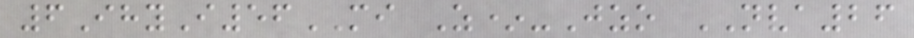6IhyI56MI Z*-Jzo NVA26
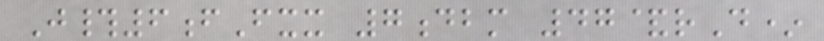J#6fFxx 7dbm 47&rD*
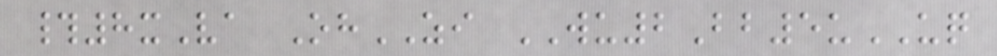#8xVa OhZI WU2Bb5uUQ
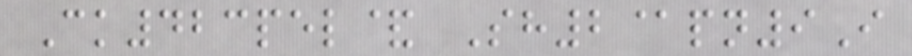Ck423pel& Sh2@pn9I
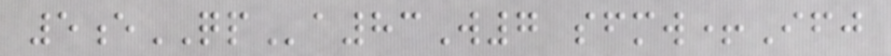5eQPa83W7 sfmw+Ifj
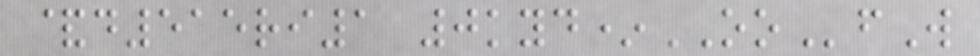&d515ri1 0kyd*OOfW
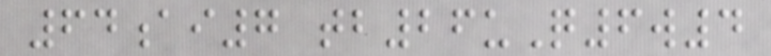64ai7 tb26uQ6w4
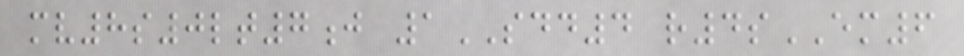mv8s0lt7j 1SDD4 r4sEM6
